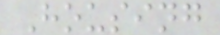Housing
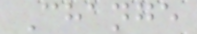Change
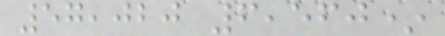57,020 6,560*
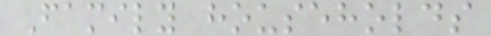Family households
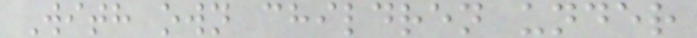With own children under
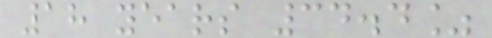18 years 34.4%
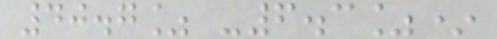40.7% -6.3%*
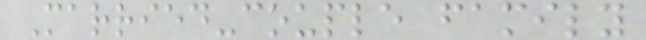Married-couple family
